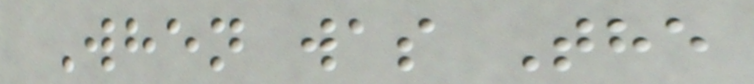When was The
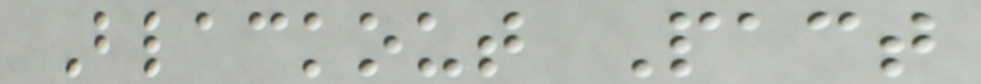Blackout Pact
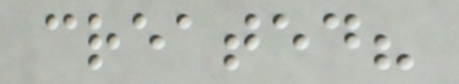created?
